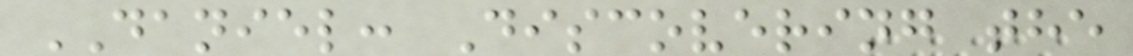DANIEL: Discovering the
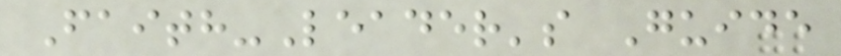Faith-Leader's Guide
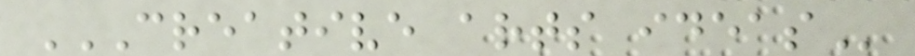CREATIVE ARTS IDEAS
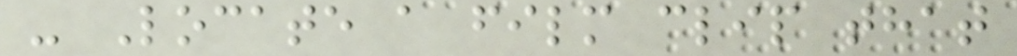- Locate a film clip that
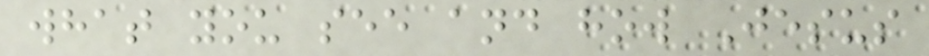what you see and how Jesus
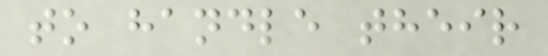to handle their
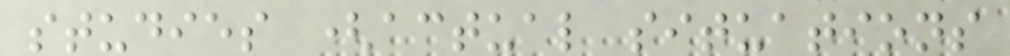studies (actual situations
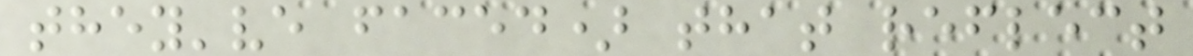they've faced) that reflect
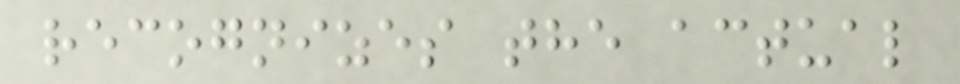recognizes the actual
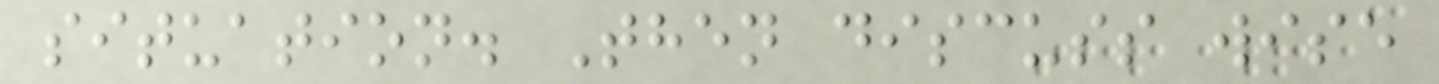situation. Then discuss wise
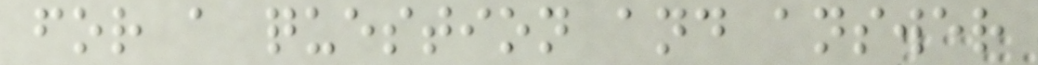for a question and answer
